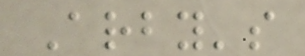Arby's
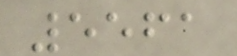5561
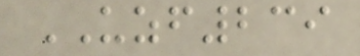UZF239
